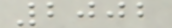2002
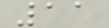11
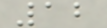12
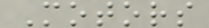Motors
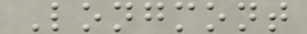Longmont
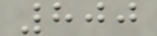800
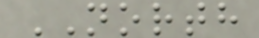NORTH
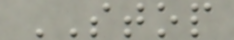STOP
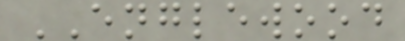ENGLEWOOD
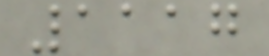1117
